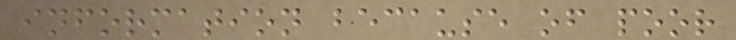information because of poor
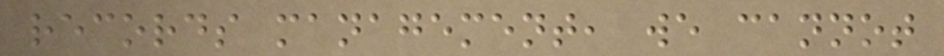records management, we cannot
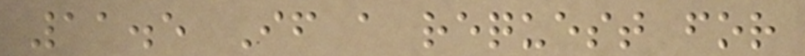11.5 If a request for
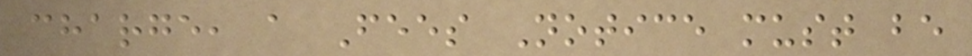charge, a Fees Notice must be
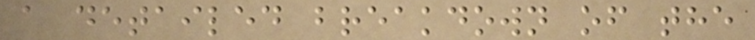a detailed breakdown of the
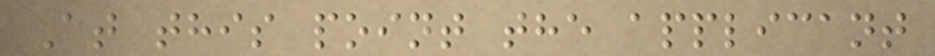At this point the applicant
